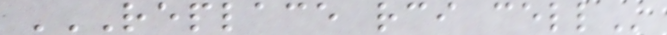REPLACE RCI CELL
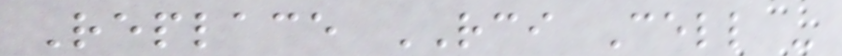Replace RCI Cell -
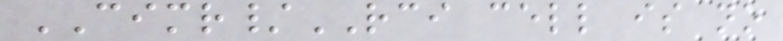CIMR/RCI cell is no
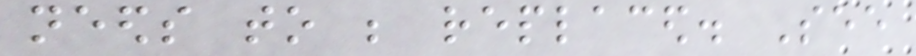needs to be replaced. See
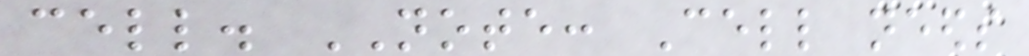cell. NOTE: Cell needs
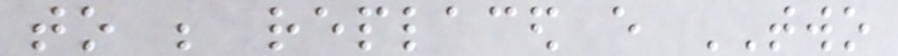to be replaced every TWO
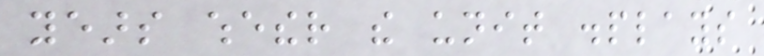years whether the unit displays
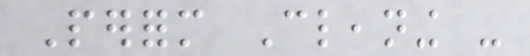Perform Cleaning -
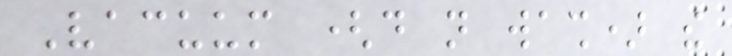Vacuum (do not wash) the
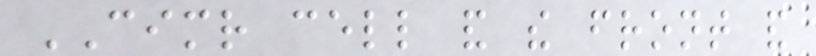CIMR cell and the front and
